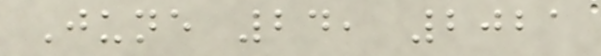June 24, 2021
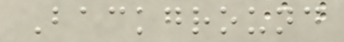Background
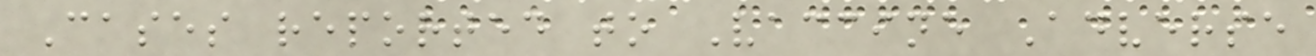Cases reported to Vaccine Adverse
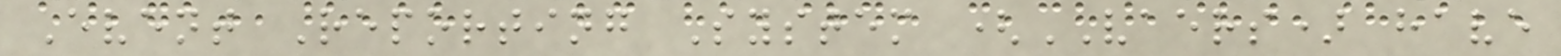Event Reporting System (VAERS) have
